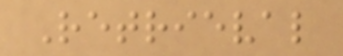Retrieval
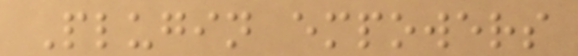Plugin empowers
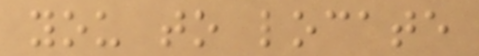you to locate
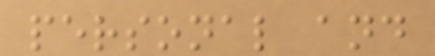personal and
